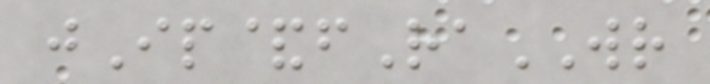jIp&fRaWR
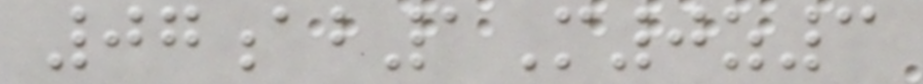07ab1M0z3
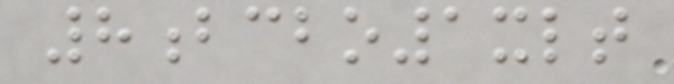8bcbo1xlt
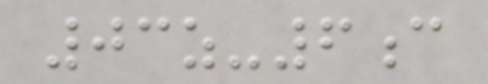03z-6c
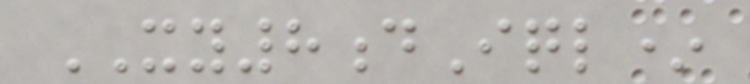XY8dIql*
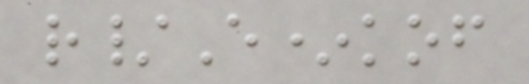r/E*kof
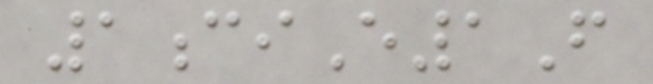1ciE1F
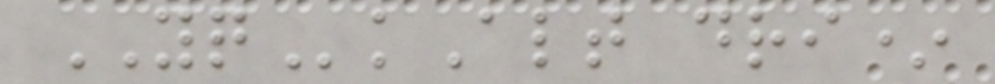YQkAlt dri*
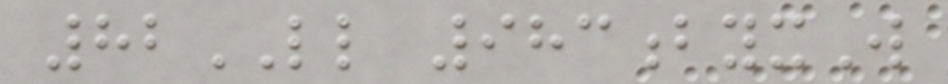82LL 983byxW
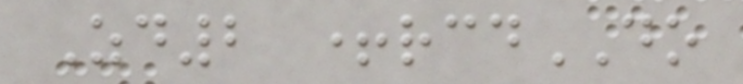Zd2 +rcdDO
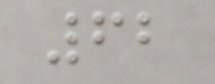62
